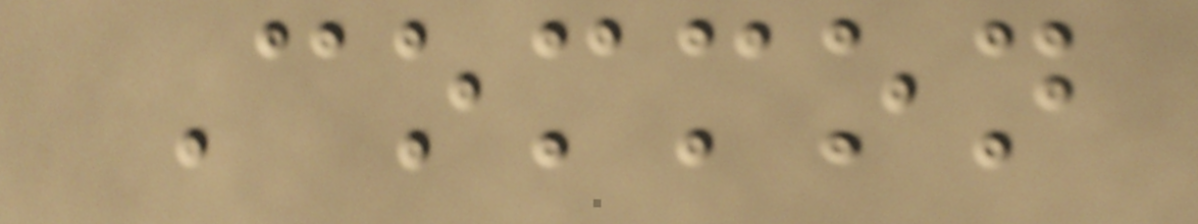Common
